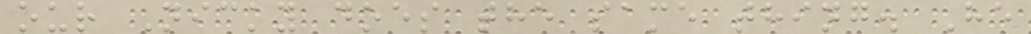our Nicky does the same thing. He
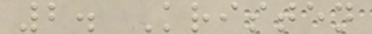2. Kristen
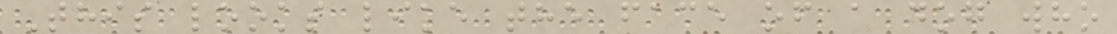This looks like the face of a dog who
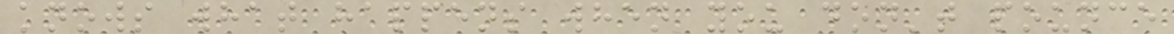knows what happens when you don't pounce
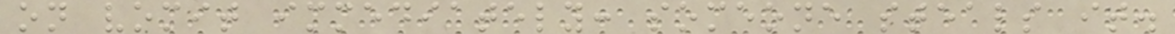on vomit immediately: someone steals it.
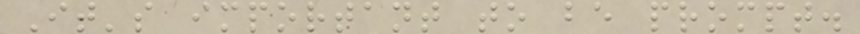It's important to be prompt.
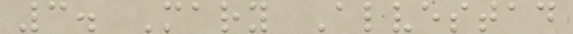3. Mary Alvestad
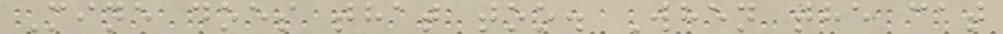Mine does that too. When the cat
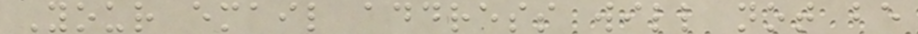Your email address will not be
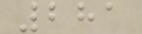281
